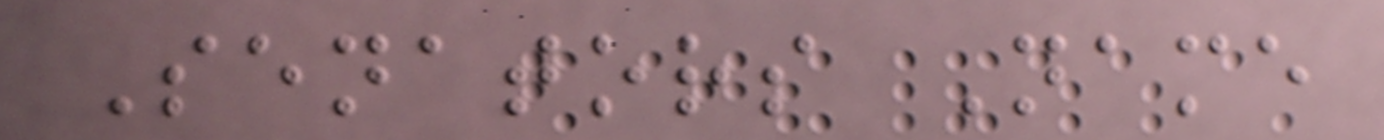Senators Name
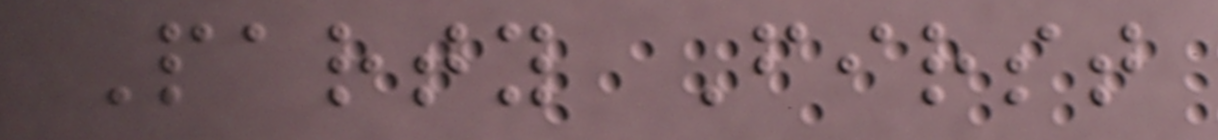Party First
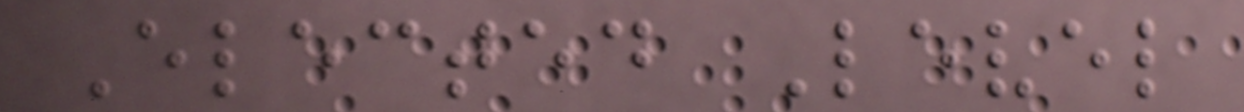Elected Level
